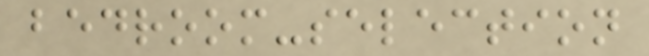bedroom-selection
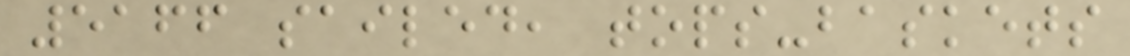5166 sailed, tops-baskets
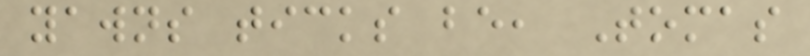yawns ticks be, Tomas
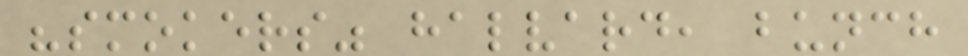"smokers" halvard, bunch
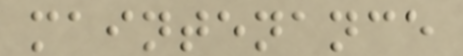maintenance
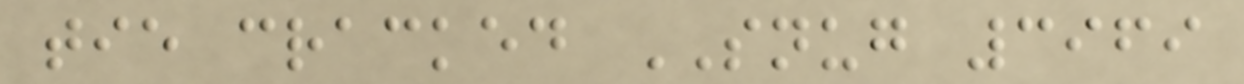tie cracked SNUG 3969
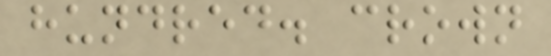hundred. crown
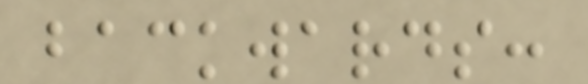backwards:
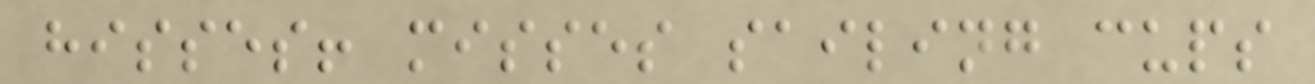hisses! misses sailing cups
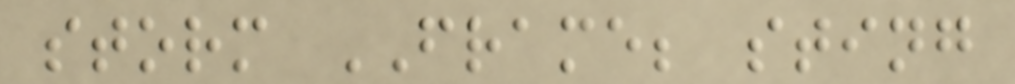storm FRAME; sting
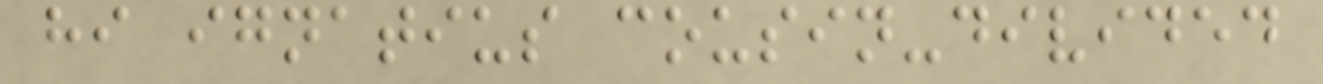hi ignatius cousin-divided
